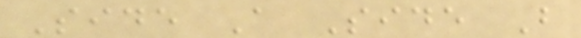Side A Side B
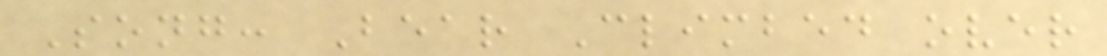Song: Bear Climbed over
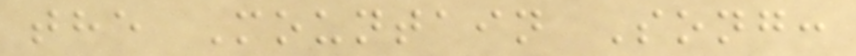the Mountain Song:
